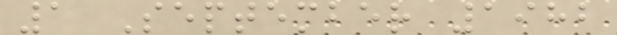1 September 1982
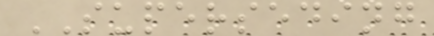SUPERSEDING
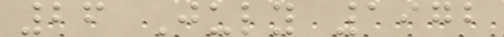26 July 1972
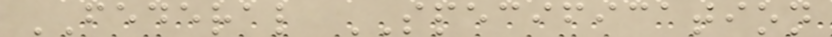FEDERAL SPECIFICATION
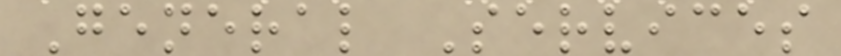General Services
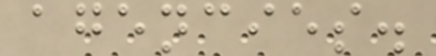agencies.
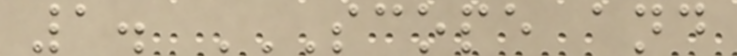1. SCOPE AND
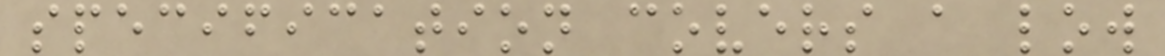specification covers a low
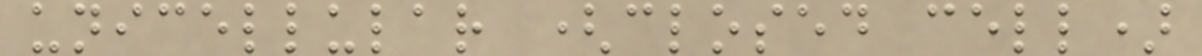unicellular (closed cell)
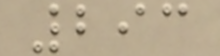293
